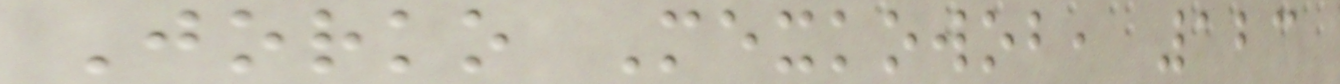Jorko Mexkowob, 123
